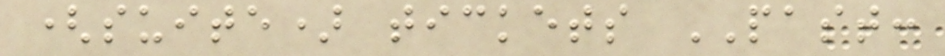(suite) tickets PAST:
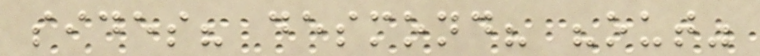sides? desmond? "out"
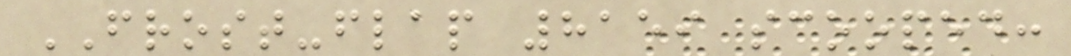FROST-flap 8159 scooped:
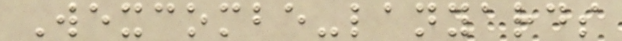Wexcombe-lanyards
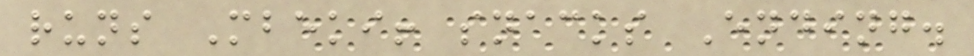runs Mbeki! snacks Ending.
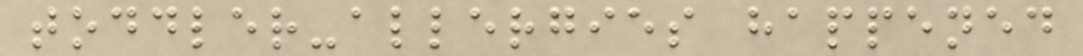toddler-allergies happened
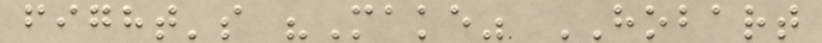fight's "Make" HOBART
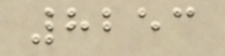8253
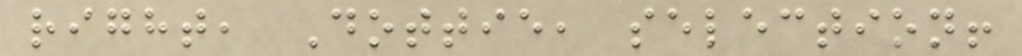right, Dottie, selection!
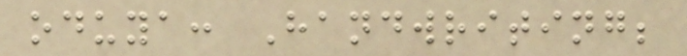oduya: Handwriting;
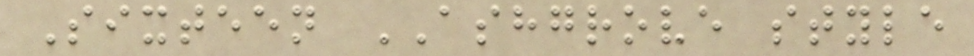Sixteen ASHGROVE style
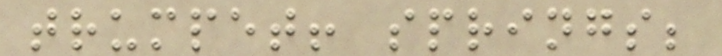trumpet! springs;
